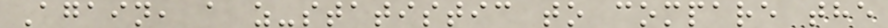Again, a z-statistic to compare the
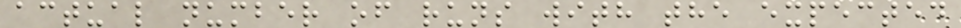actual number of runs with the expected
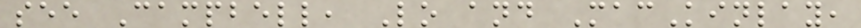see Campbell, Lo and MacKinlay,
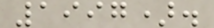1997).
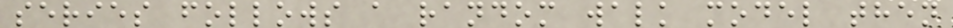series follows a random walk model then
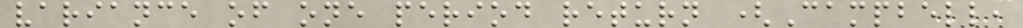variance of one period return (Campbell,
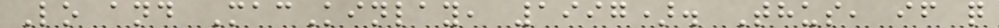Lo and MacKinlay, 1997). Thus, if q
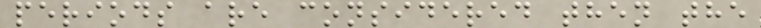periods are considered then the
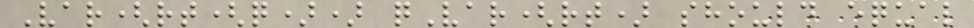Var(rt(q)) qVar(rt) should equal
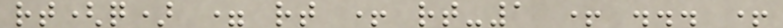rt(q) = rt + rt-1 + ... +
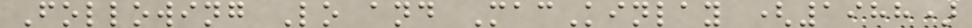Following Lo and MacKinlay (1988)
